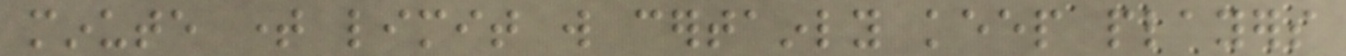minute time limit will certainly keep players
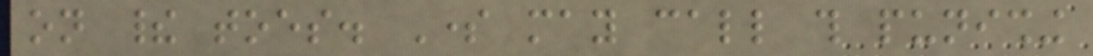on their toes. Some may call this punishing
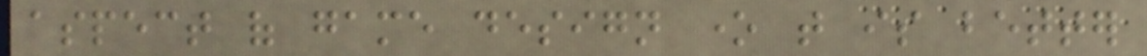aspect of game design one that is better
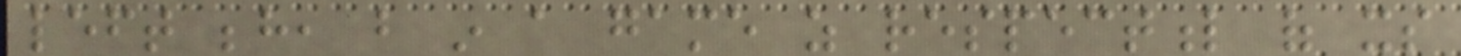left behind, but in a game as respectful of its
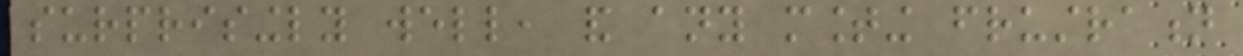surprisingly well, and any mounting frustration
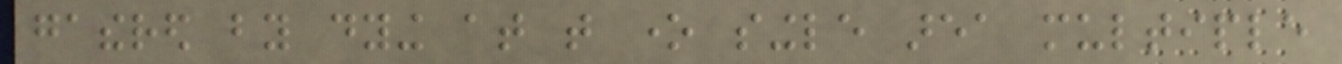gathered by dying at that one single area multiple
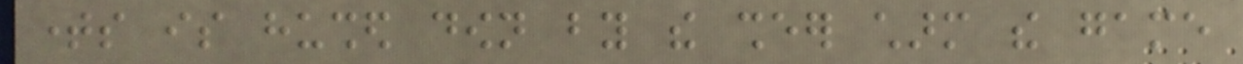times is hushed down by the sheer charm the game
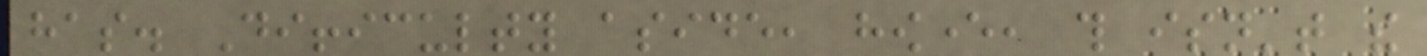has. Difficulty aside, however, this isn't the
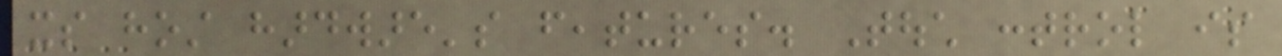its host hardware's features. Touch control is
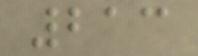213
